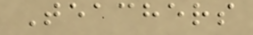Teachers
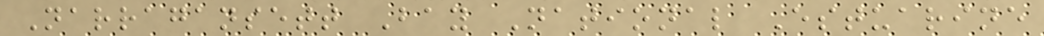Narragansett Bay National Estuarine
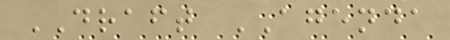DRAFT AGENDA
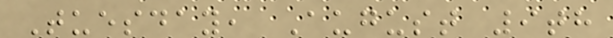Tuesday, August 9th
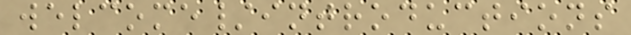welcome/introductions
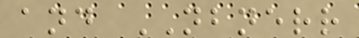and NBNERR
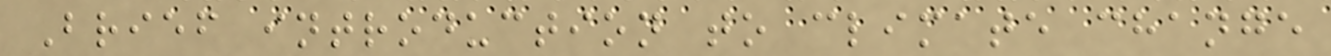Brief introduction to climate change
